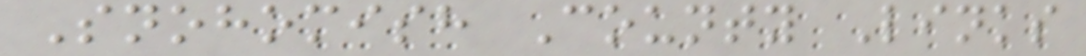Snohomish County Links
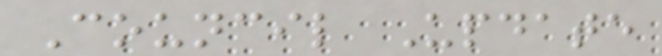Council Update
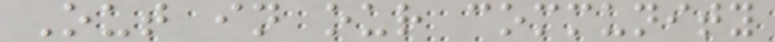Out in our community
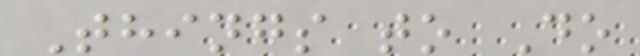Things to Do
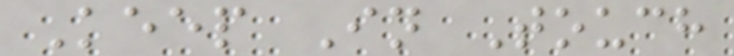Keep In Touch
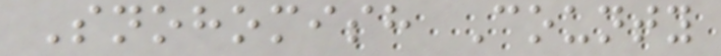Snohomish County
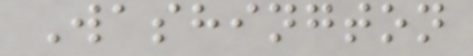Washington
